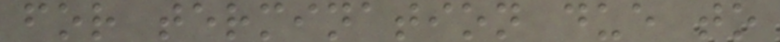for termination due to
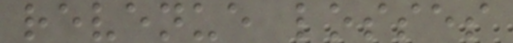revenue losses
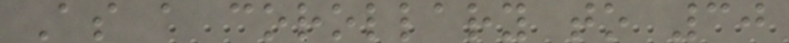As a corollary to 30
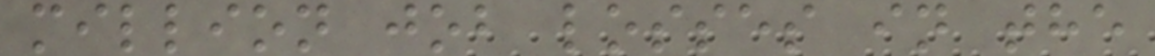million job losses in the
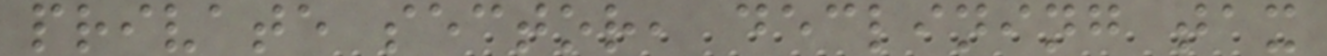private sector, declining tax
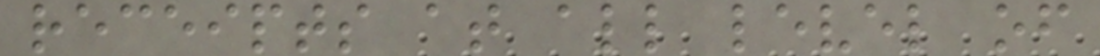receipts at all level of
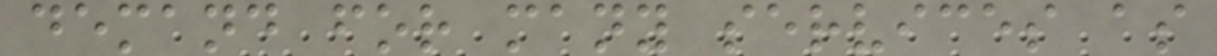demand for many services as
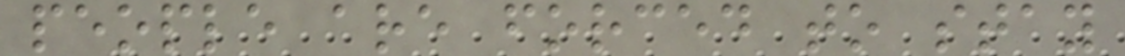people are forced to stay
